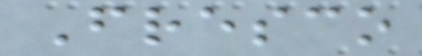Fresco
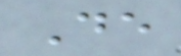De
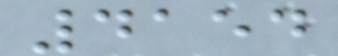4154
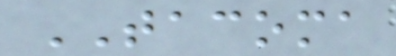TACOMA
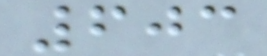603
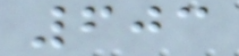603
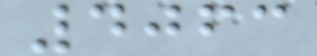4063
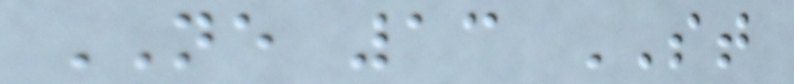NE 13 ST
